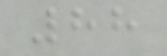88
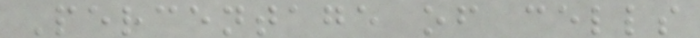Percentage of cells
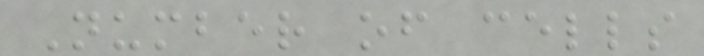Number of cells
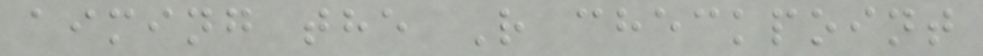aiming the R checkpoint
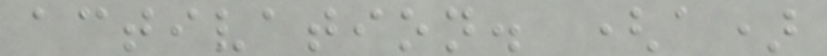activation. (a)
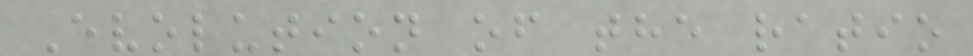Evolution of the ratio
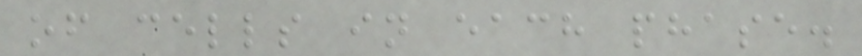of cells in each phase.
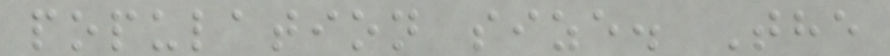population size. The
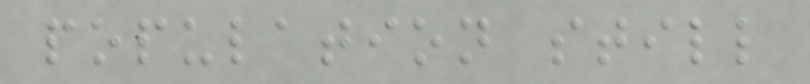population still
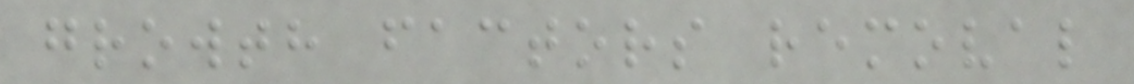growth factors removal
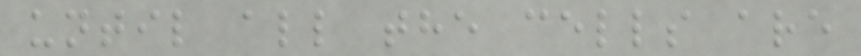until all the cells are
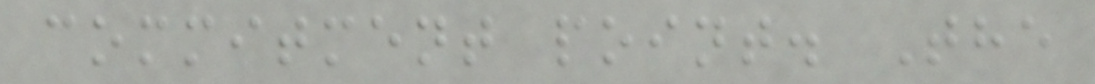commitment point. The
